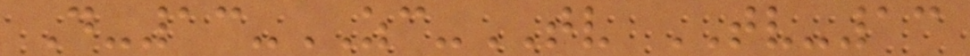D-13-ZC-TV TV-13
